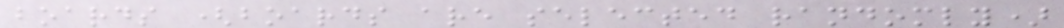boards (boards are selected randomly)
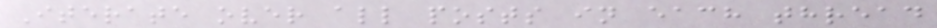Iterate over all posts in each thread
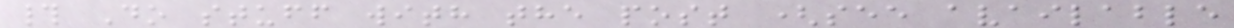# Do stuff with the post (see available
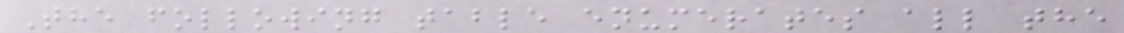The following table enumerates all the
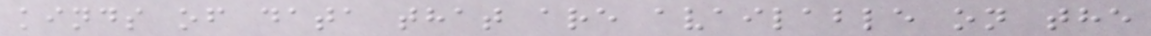kinds of data that are available on the
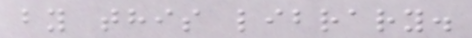by this library.
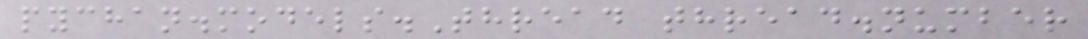pychan.models.Thread thread.number
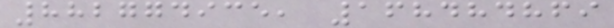882774935, 168484869
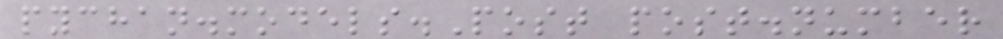pychan.models.Post post.number
